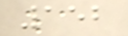152
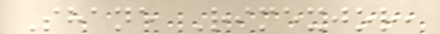Shane Rimexjor,
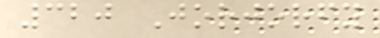320 Jorjorfy
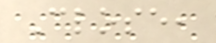Close,
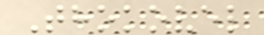Thokovel
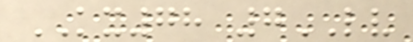KX78 7LV
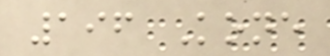196 Kone
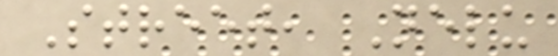Street, Nelu
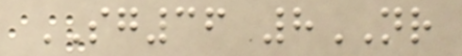SG36 8NR
